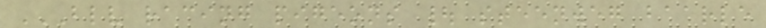BLV RACING PIGEONS | STEENWEG BAARLE
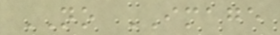NO IMAGE
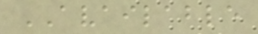AVAILABLE
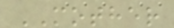MOTHER
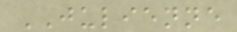JULIENNE
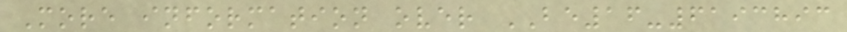More information over BE16-6193893
